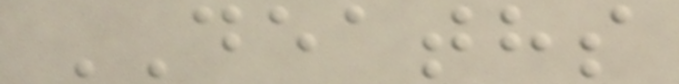DEATHS
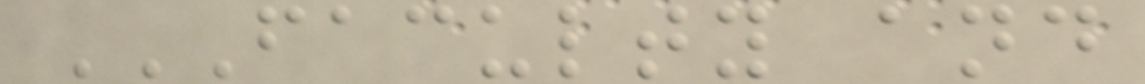FACULTY AND
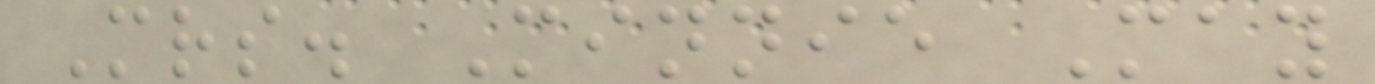Mrs. Minnie May
